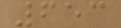653
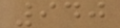940
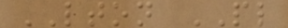LTON PL
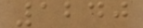1240
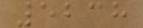5238
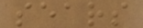sears
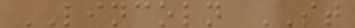LINCOLN ST
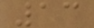13
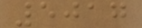5017
